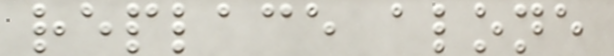replace alone
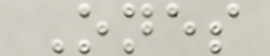Ones
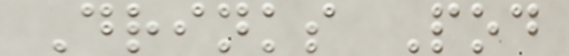Drinks Pod
